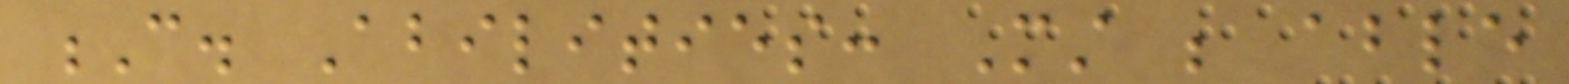C. Abilities: Must be able
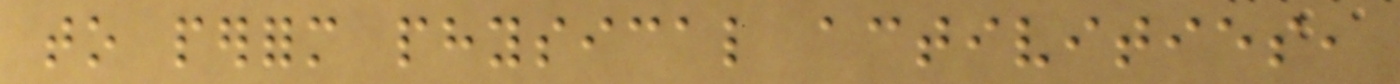to perform physical activities,
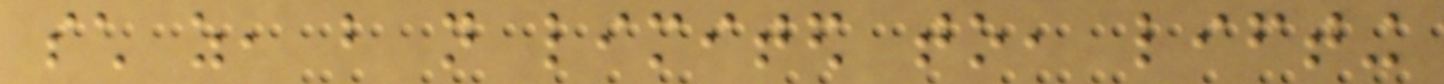such as, but not limited to, lifting
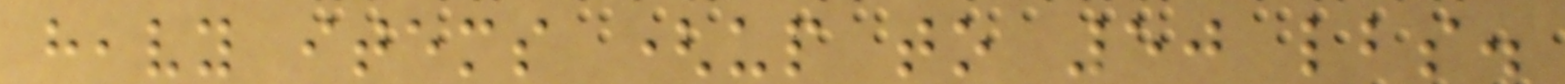heavy items (up to 50 lbs.
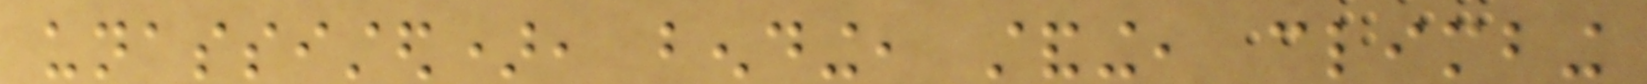unassisted), bending, standing, climbing
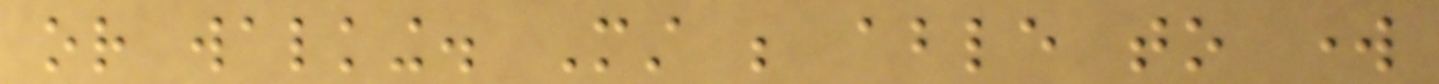or walking. Must be able to work
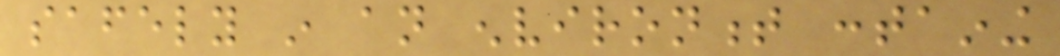safely in an environment containing
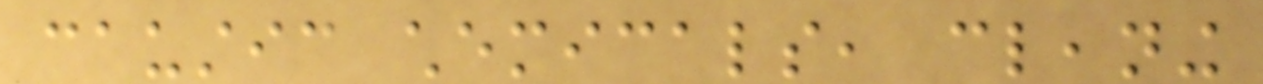caustic chemicals, cleaning
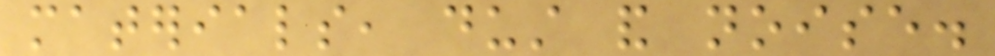materials, dust and noise.
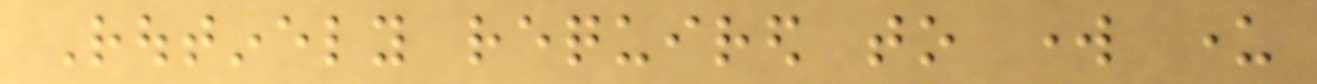Routinely required to work under
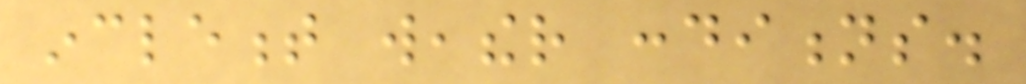inclement weather conditions.
